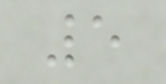5
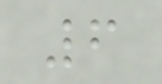6
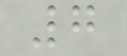7
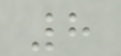8
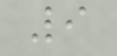9
